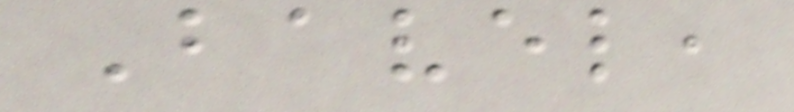Bavel,
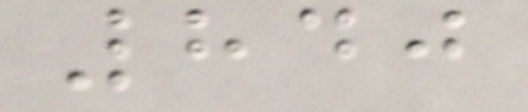840
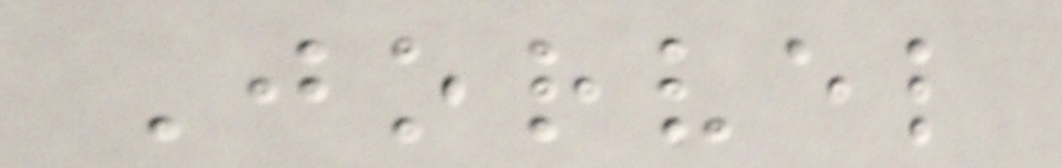Jorvel
